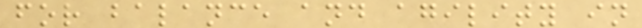for balance and agility in
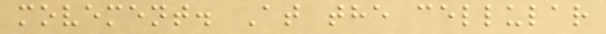movement. At the cellular
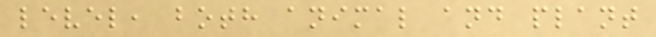level, both animal and plant
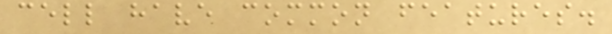cell have common features.
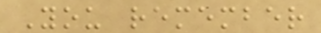You remember
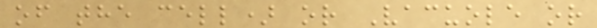of the cell) or Vacuole or
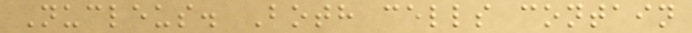Nucleus. Both cells contain
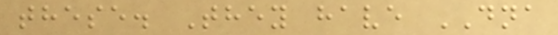these. They have DNA
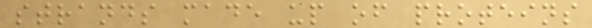strands made up of proteins
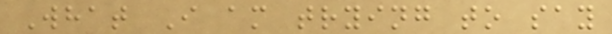What I am trying to say
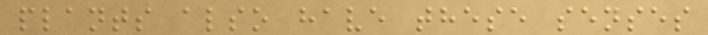plants also have these senses
